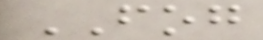FOG
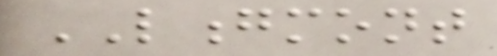LONGMONT
